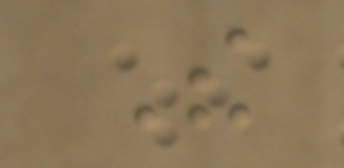The
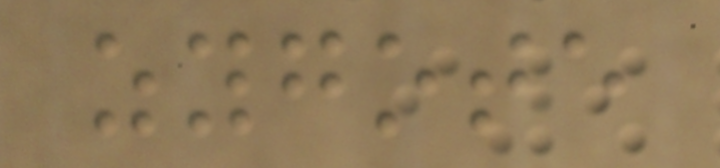zygote
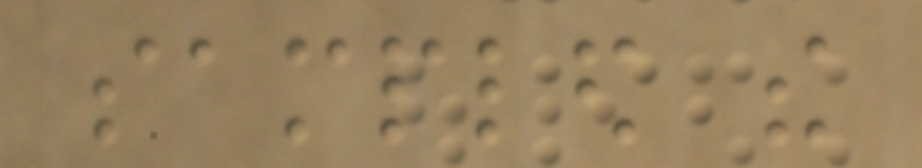sampled the
